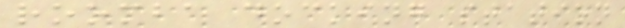roomba docking station
